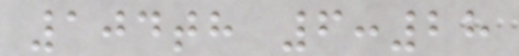104th 6:28
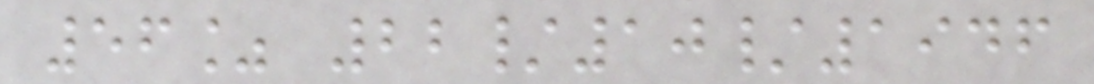56% 22/10/1946
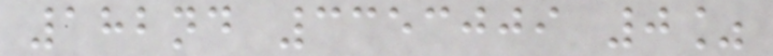182nd 3353009 0%
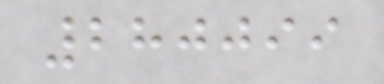280099
